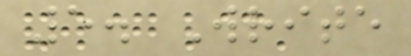5. Write
